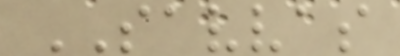SAVVAS
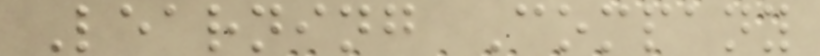Learning Company
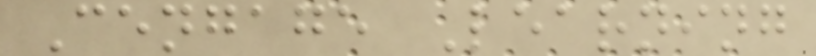Cengage Learning
